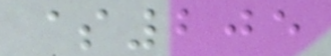$205
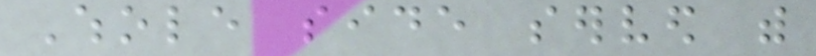Whole side served with
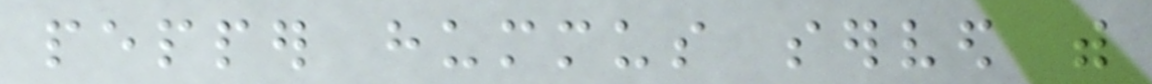pepper hummus served with
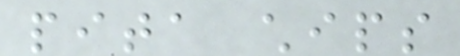pita chips
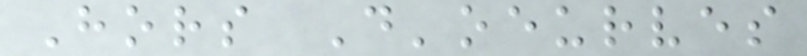Hors D'oeurves
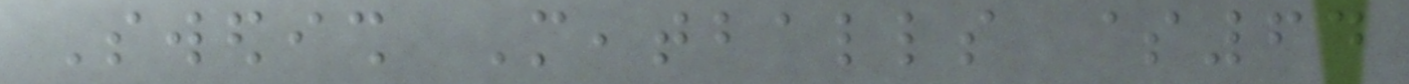Swedish Meatballs $64
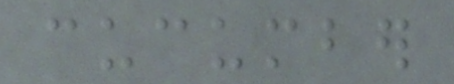cucumber
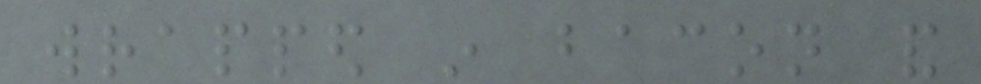wrapped in bacon and
